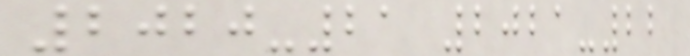2020-21 2021-22
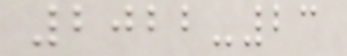2022-23
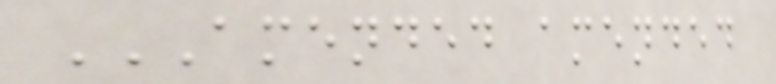AMENDED AMENDED
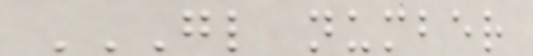GL NUMBER
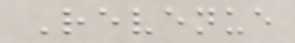Revenue
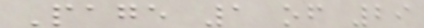Page 1 of 29
